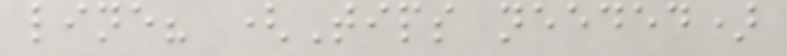line? (Tips needed)
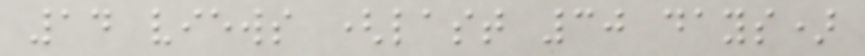14 views (last 30 days)
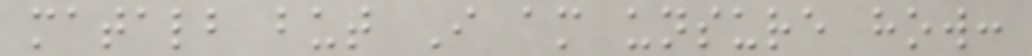matalb but I am unsure how:
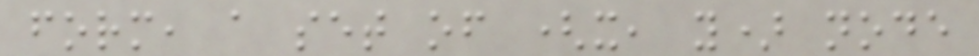form, a set of (x, y) node
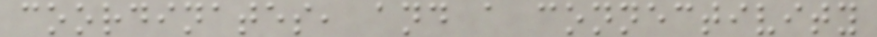coordinates, and a connectivity
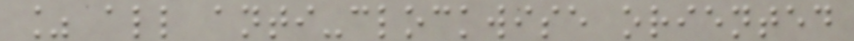% all anti-clockwise oriented
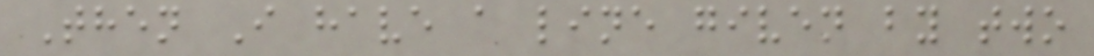Then I have a line given by two
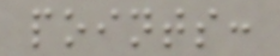points:
